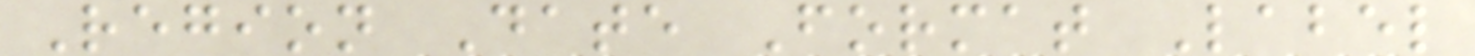Region Date Format Label
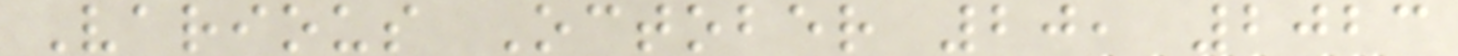Various October 20, 2023
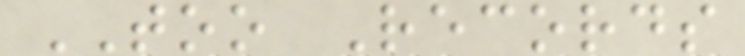TOO Records
